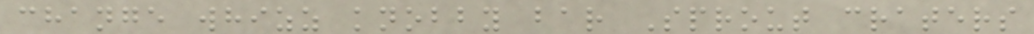change whizz knobby bar Sprout craters
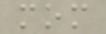mom
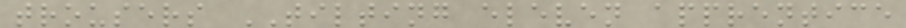trousers TILTING eleven apprentice
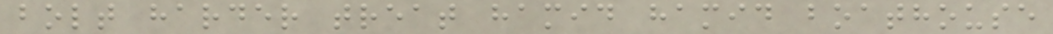bolt harder treat hamid hamid boathouse
